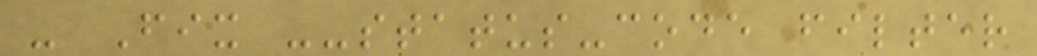- Fix --status-code filter
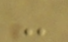-
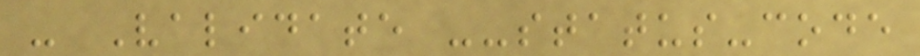- Validate --status-code
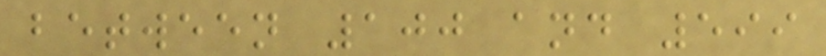between 100 and 599
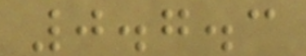0.7.3
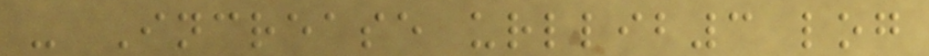- Increase urllib3 log
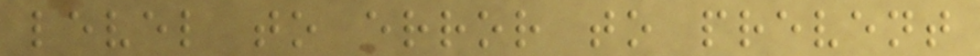level to error to prevent
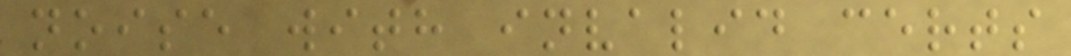noise with invalid certs
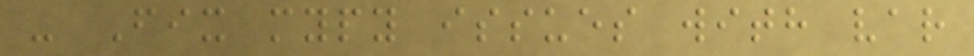- Fix mypy issues with var
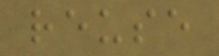reuse
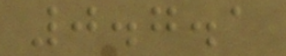0.7.1
